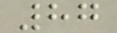87
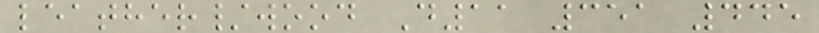leather/wood D11 351 445
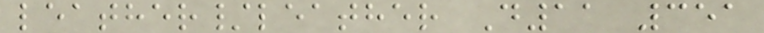leather/leather D11 351
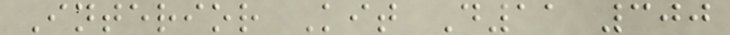Interior Kit D11 300
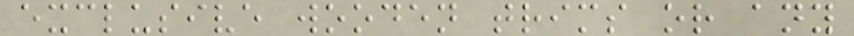exclusive wooden trims or any
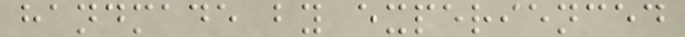handmade by experienced
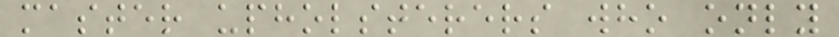master upholsterers who only
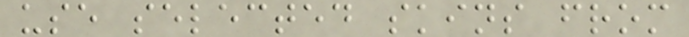use selected skins from
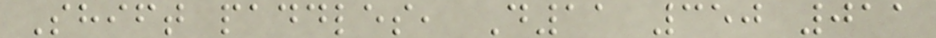Shift paddles, D11 350 011
